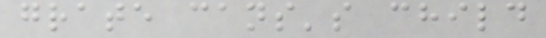grate cans's child
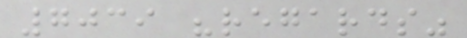7039 "regards"
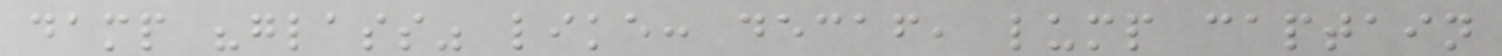damp "glass" like: decaf, lump captain
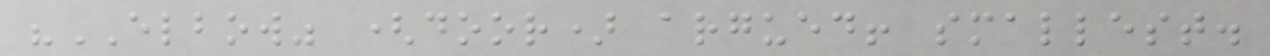"ELBOW" (door) argued! smallest.
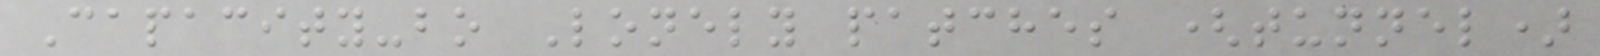Capacity-bo Lonely patches (tunnel)
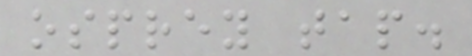osprey tap.
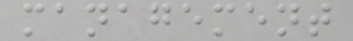management
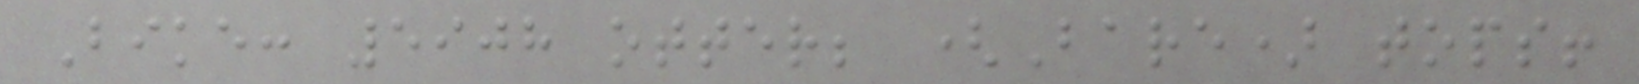Bike: 5908 otter; (Bare) tops!
